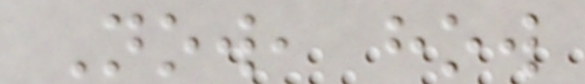Now, how
